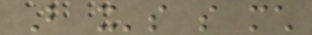But it's so much
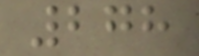278
